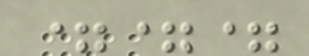===
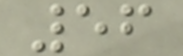56
